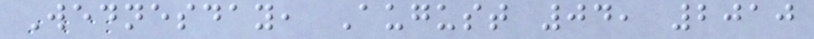Wednesday, August 04, 2010
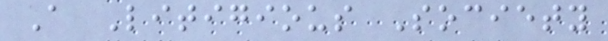A Litigious Society
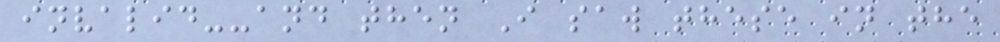invalid--and then I saw these in the
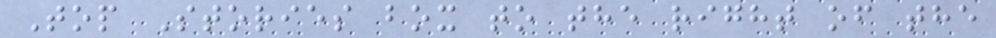Top Stories box to the right of the
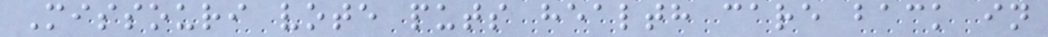Missouri vote puts health care back in
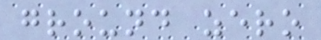ground zero
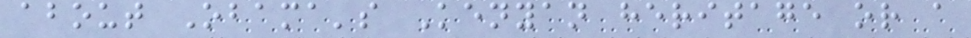about Obama's Kenyan heritage or a
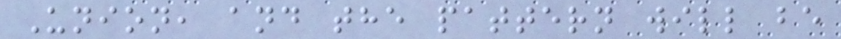Union, and the pattern will be
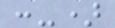:-)
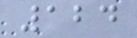124
